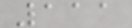111
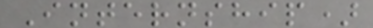Internship)
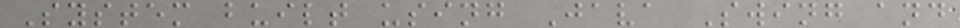System built using Java Swing and
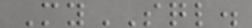MySQL.
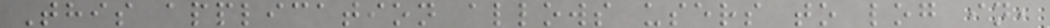This application allows users to log in,
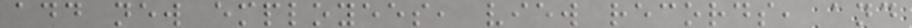add new employees, view records, and
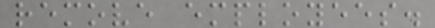remove employees.
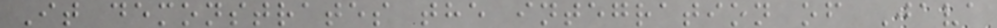It demonstrates the integration of Java
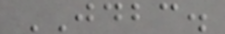JDBC.
